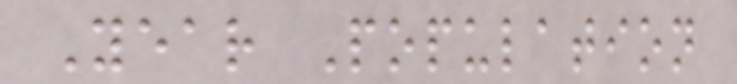Year Population
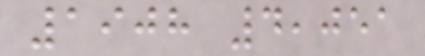1908 4,051
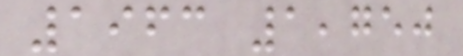1963 1,750
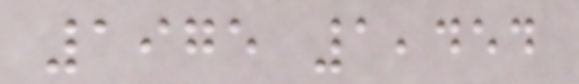1975 1,454
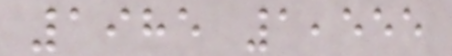1985 1,555
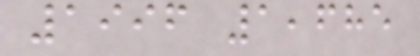1996 1,685
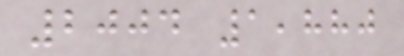2004 1,880
